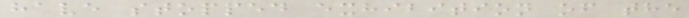have stopped exhibition of the
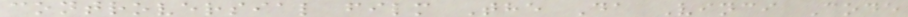controversial film The Da Vinci Code
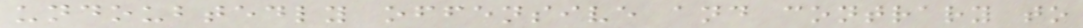undoubtedly offensive and contrary to
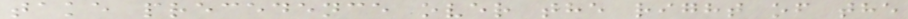take precedence over the right of the
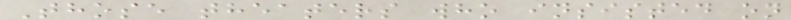Those theaters who insisted on
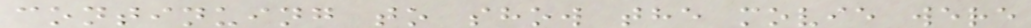continuing to show the movie were
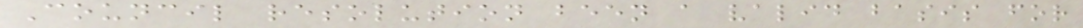Council resolution been a valid basis for
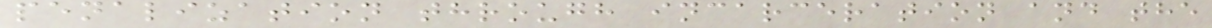penalization through incarceration and the
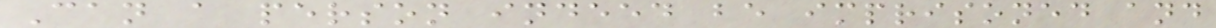Can a person indeed be imprisoned and
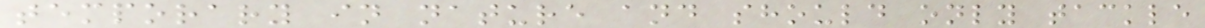temporary in nature and should only tackle
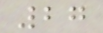27
